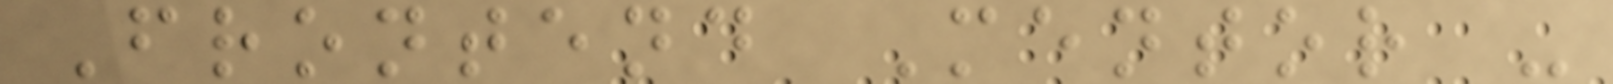Frontend Mentor -
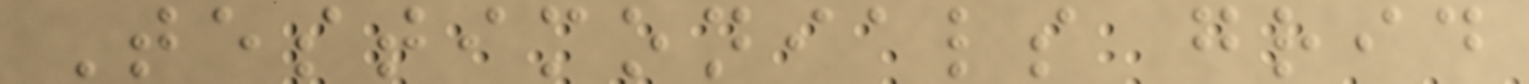Testimonials grid
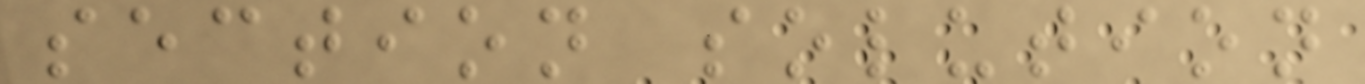section solution
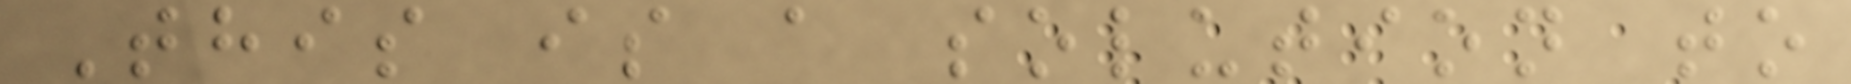This is a solution to
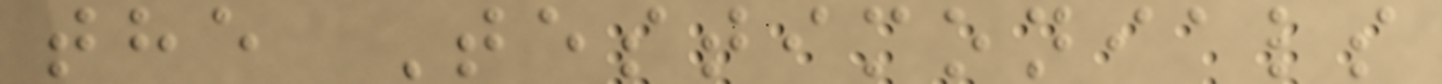the Testimonials
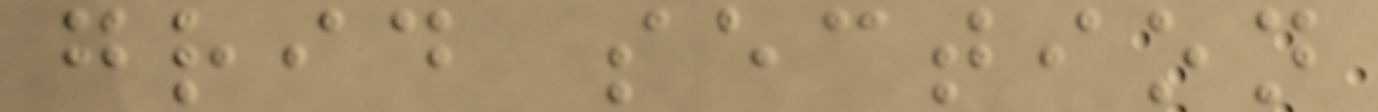grid section
